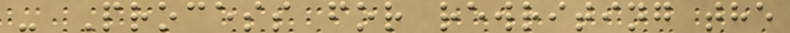- Process for rewriting the
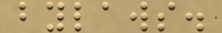bylaws.
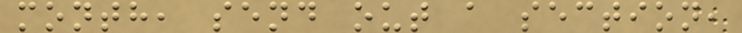month, send out a section,
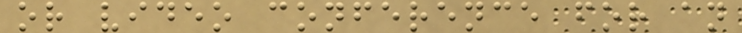or video conference for an
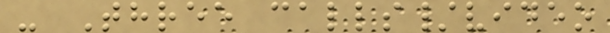- Three calls/video
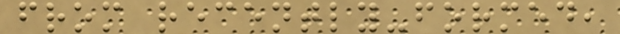from recently-formed,
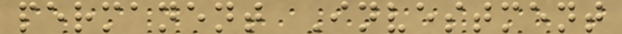permanent Investment
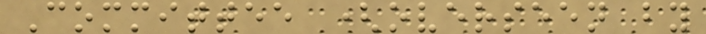Committee (overseen by
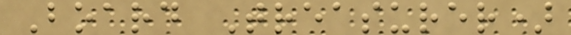Board Treasurer)
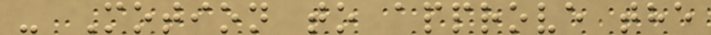- Motion to approve the
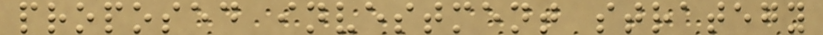proposed investment strategy
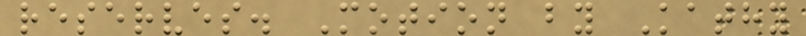reserves. Motion by Kathy
